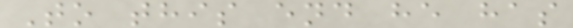To this end he has
